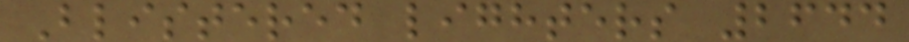Blistered lighters 2644
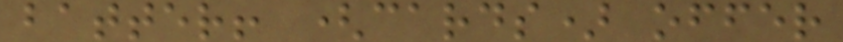batter! (cards) offer
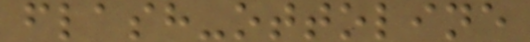flash-ottoline
